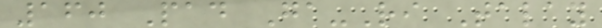160 Pad Ga-Ri Talay
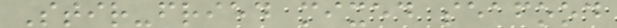Stir-fried mixed seafood
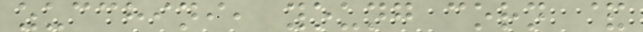zucchini, young corn &
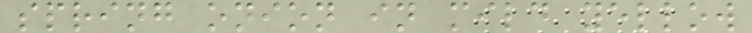spring onion in mild yellow
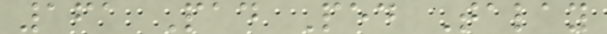161 Pad Ped Talay
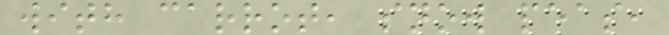with carrot, snow peas,
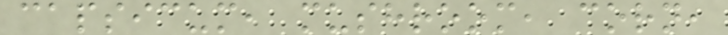capsicum, mushroom, corn,
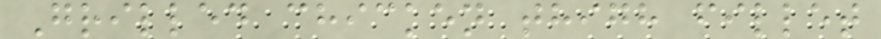Grilled chicken thigh fillet
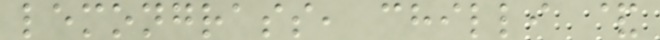lemongrass, chilli &
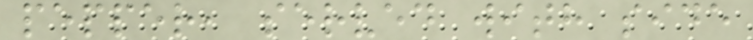pepper, served with side
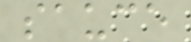sauce
